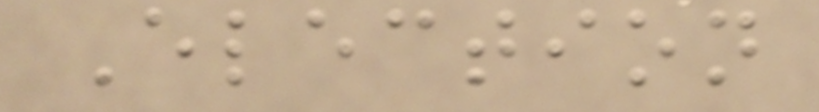Election
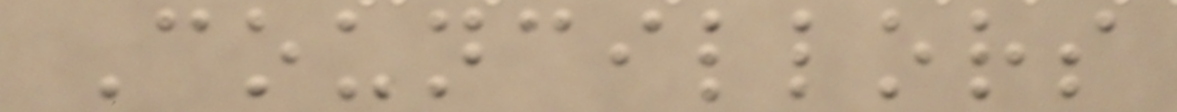Councillors
